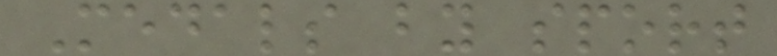Medals by sport
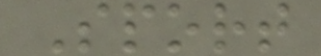Sport
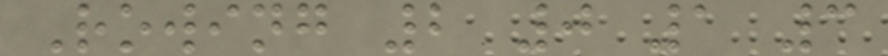Rowing 2 0 1 3
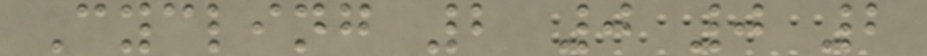Cycling 2 0 0 2
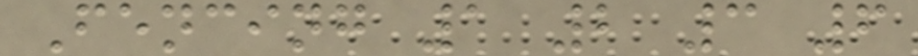Fencing 1 2 3 6
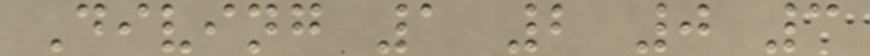Diving 1 2 0 3
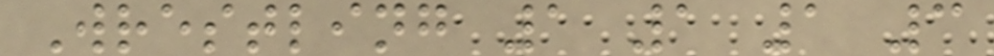Wrestling 1 1 1 3
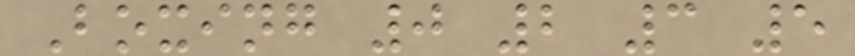Boxing 0 2 3 5
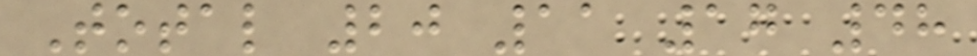Total 20 11 17 48
